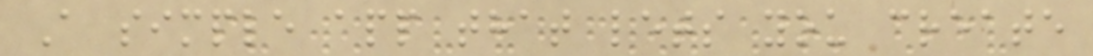A simple app that lets you create
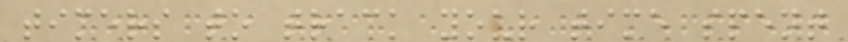timers to track your time spent
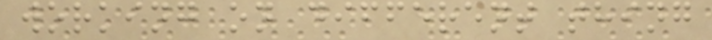working on different thing
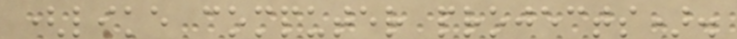(like computer projects).
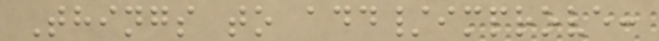Things to add/improve:
